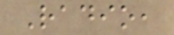Radio,
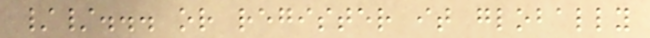//... or register it globally
